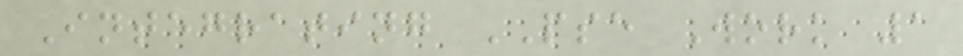Integrating PSE Work 1
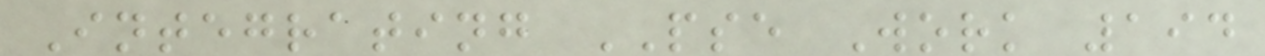Integrating PSE Work 194
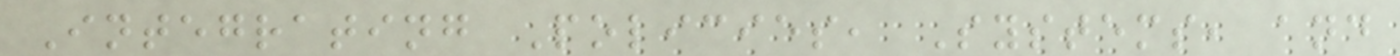Integrating Policies, Systems, and
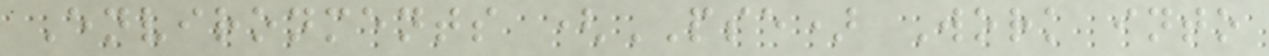Environments (PSE) Work into
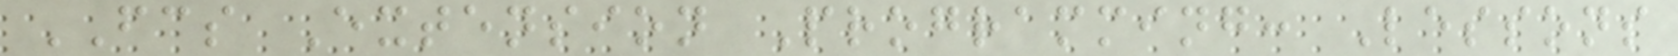FCS Extension Programming: Lessons
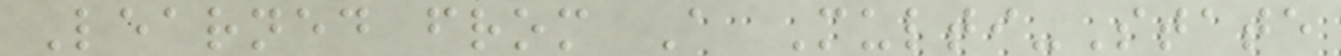Learned from A Multi-State
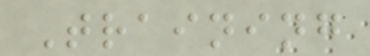Training
